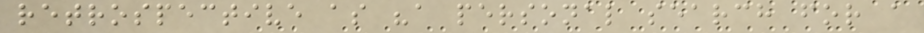retrospective as "a personal search for a
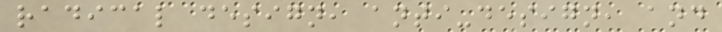radical design, anti-design, and
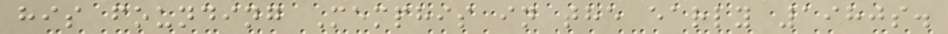his founding Memphis in the early 1980s.
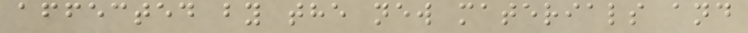affected by the new materials and
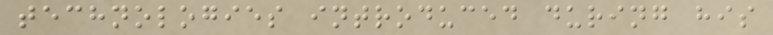technologies introduced during his
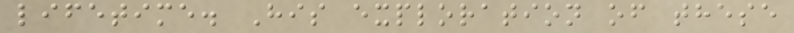lifetime. His exploration of these
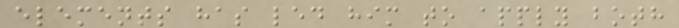elements has led him to apply both
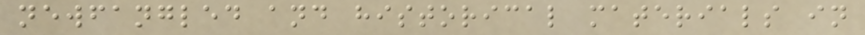newfangled and historical materials in
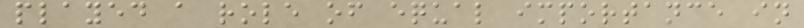played a role of equal importance in
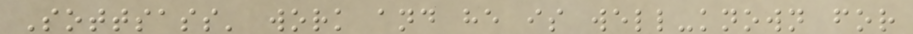Sottsass' work and he is well-known for
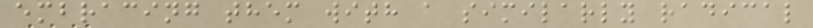embracing them with a similarly radical
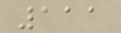111
